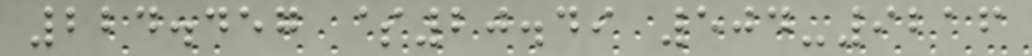224.457 $20.49 504-9216
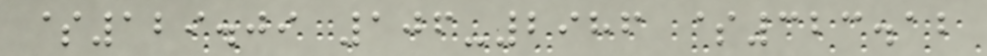$129.09 106-2986 $323.12
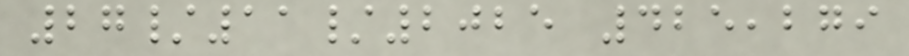27/11/2025 425,279
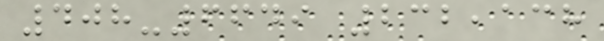408-6649 232,138
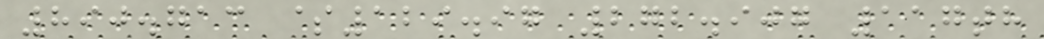890.713 $129.97 272.907 117th
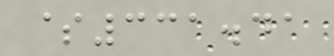$331.41
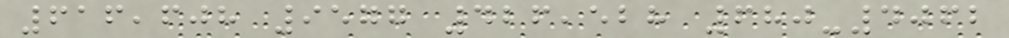616,608 9577 426,528 680-4062
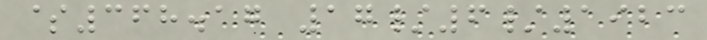$368.17 17/6/1923
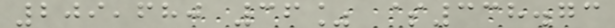209,680 36% $338.73
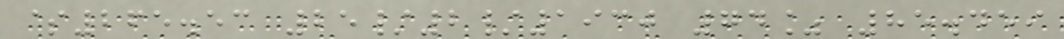$265.53 25/2/1930 74% 85.459
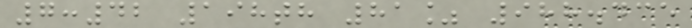7:42 198th 81% 988.435
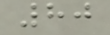80
